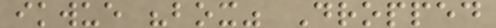ikwue "box" Dropped
